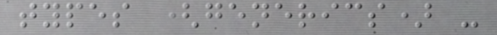types (generics) -
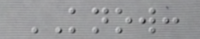KNOW:
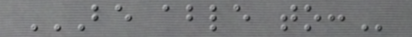BE ABLE TO:
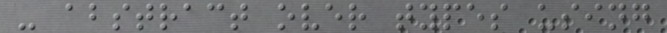- abstract over types using
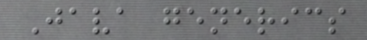Java generics
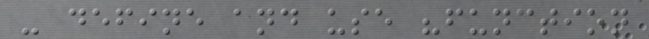- define and use "function
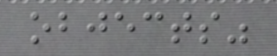objects"
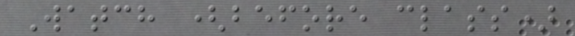Watch (before class)
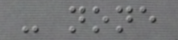- none
